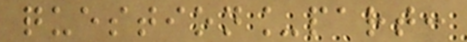question_part:
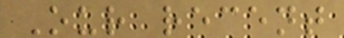Our recent
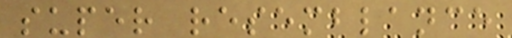super resemblance
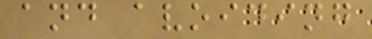and avoiding
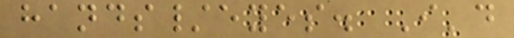hands/eyes. I'd
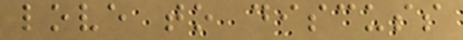love to discuss
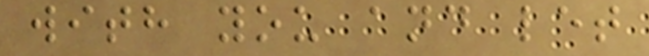with you and let
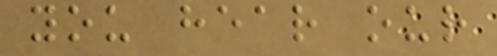you hear our
